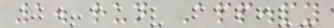1. run App.py
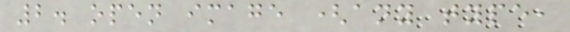2. open image (any type,
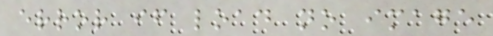error if load no image
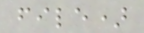file)
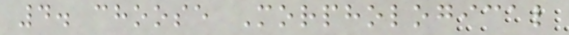4. choose Morphological
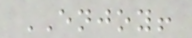ENJOY!
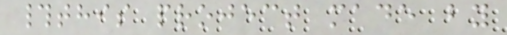#this project made by
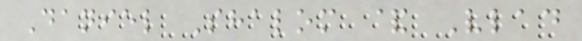Daniel Shalom & Vlad
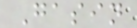Gasin
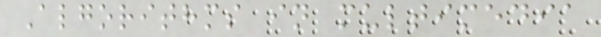Algorithms in multimedia
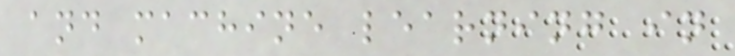and machine learning in
